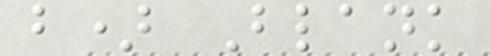b) Blank
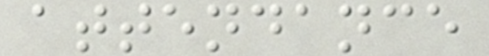attendance
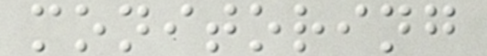monitoring
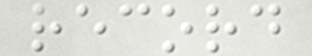record
